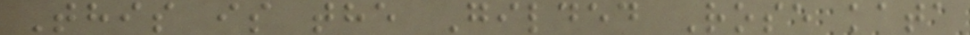This is the Gilded Rose kata
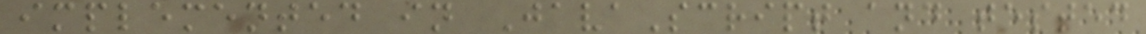implemented in JavaScript and tested
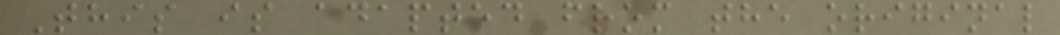This is adapted from the original
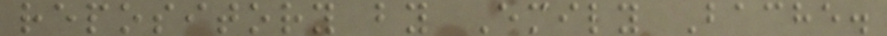repository by Emily Bache.
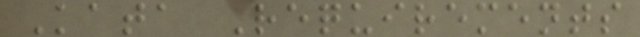Kata Requirements
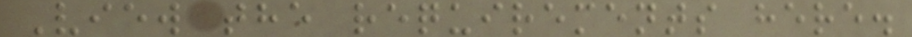View the requirements here.
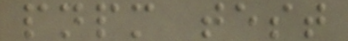pnpm test
